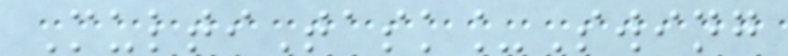MultiTask_Swing
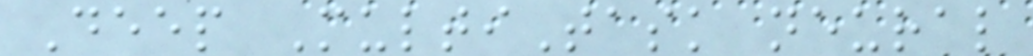Deep MultiTask neural
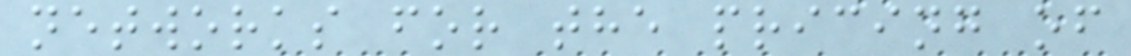networks for the pricing of
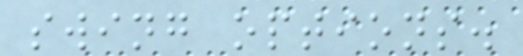swing options.
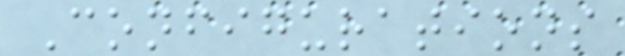Configurations
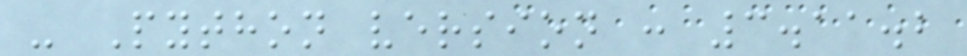- Python version : 3.11.2
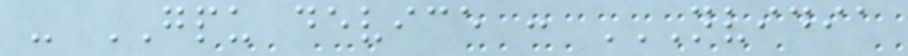- GPU device : NVIDIA
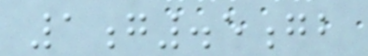1g.5gb
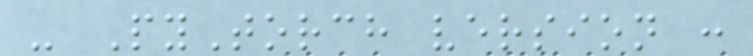- PyTorch version :
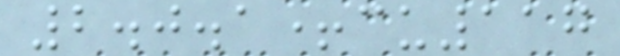2.0.1+cu117
